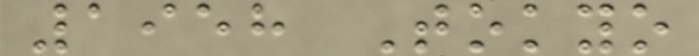1958 Tokyo
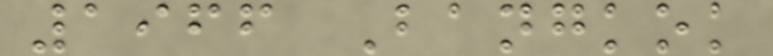1966 Bangkok
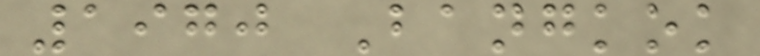1970 Bangkok
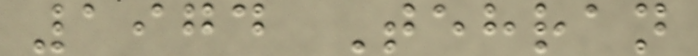1974 Tehran
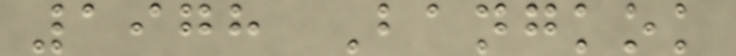1978 Bangkok
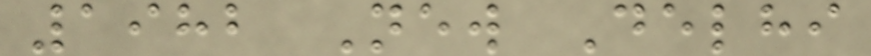1982 New Delhi
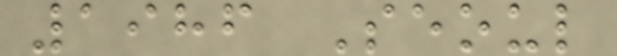1986 Seoul
